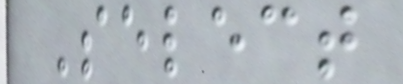Select
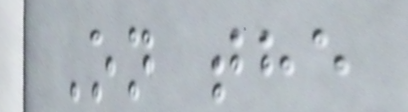On the
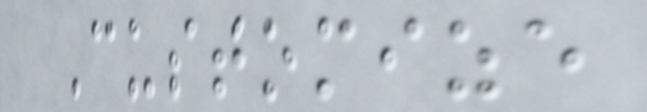Customize
